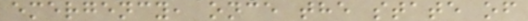emergency, once the state of
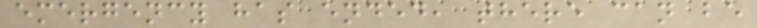emergency has ended, there can be
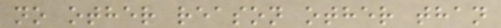no other reason other than
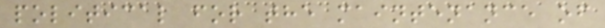political for the maintenance of
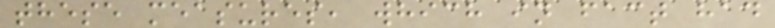these measures, which in fact had
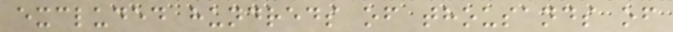excluded hundreds of thousands of
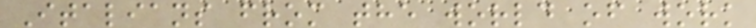Italians from the world of work
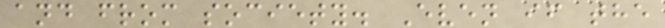and from society. Even if the
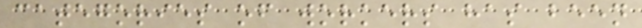categories of workers has been
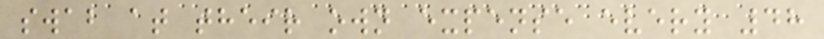swab at their own expense every 48
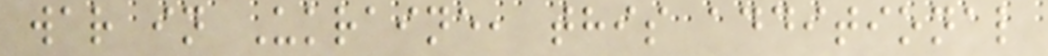war in Ukraine, this additional
